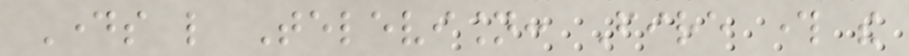Days like Television: Fire through the
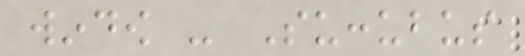window - Succubus
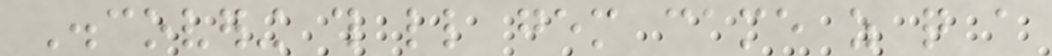Discovering this little gem came as quite a
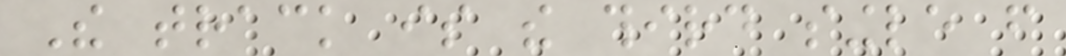The track is the third single from
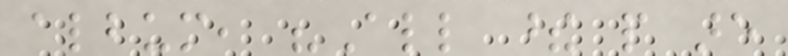album, "All these people are
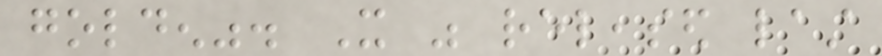golden". It was released last
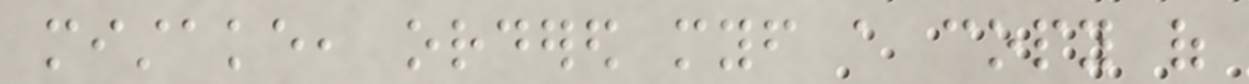mistake, ordered myself a copy of
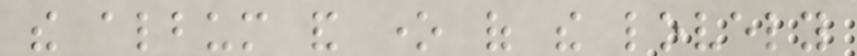the album and one of the lovely
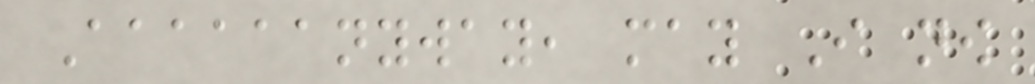Aaaaaanyway, may I now
